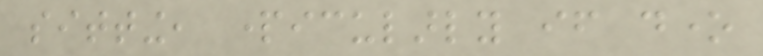sitting, particularly if done
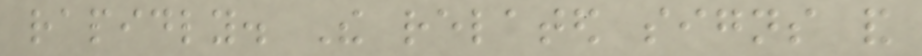rapidly. The related signs and
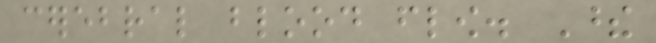cerebral blood flow. These
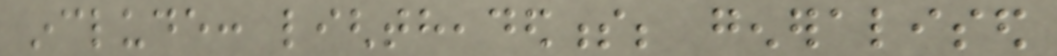include: lightheadedness; generalised
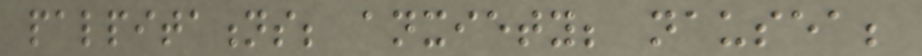palpitations; anxiety; nausea;
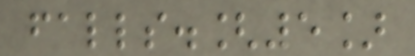falls.[5]
